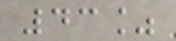43%
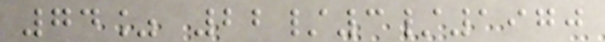74% 22/3/1970
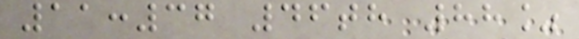11:37 46th 88%
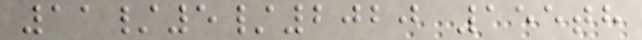11/5/2020 155th
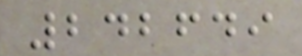242649
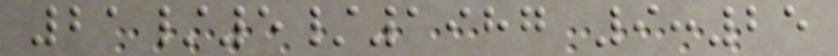21/5/1987 9:25
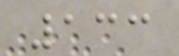133
